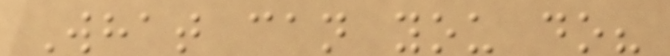What can you do?
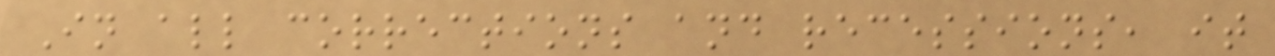In all corrections and recessions, it
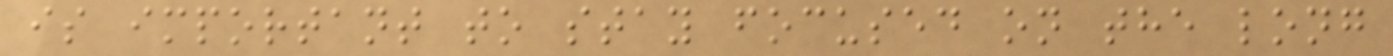is important to stay focused on the long
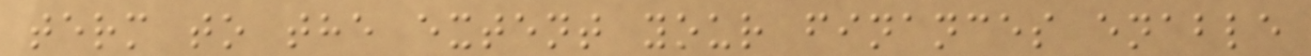term to the extent your finances enable
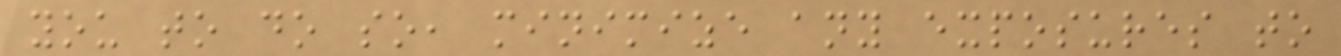you to do so, minimize any exposures to
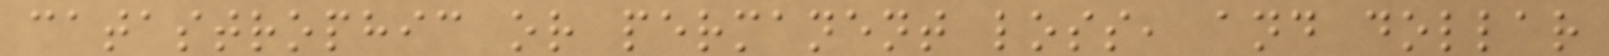catastrophic or permanent loss, and dollar
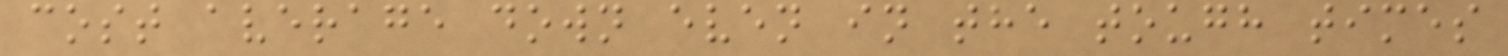cost average down even in the tough times
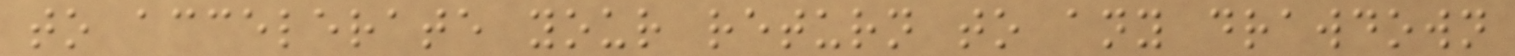to accelerate your return to any drawdown
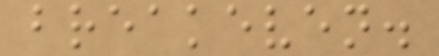breakeven.
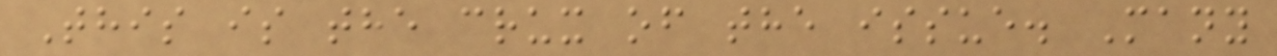This is the crux of the issue. Many
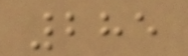285
